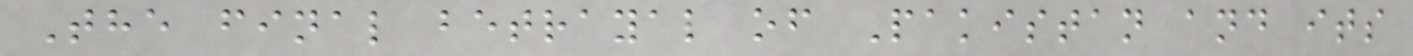The final betrayal of Pakistan and its
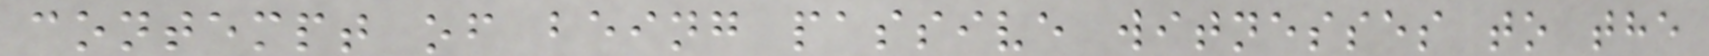contempt of being passive witnesses to the
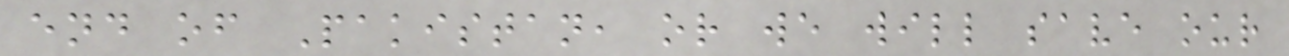end of Pakistan, or we will save our
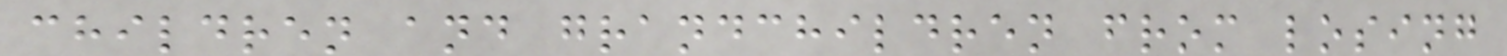children and grandchildren from losing
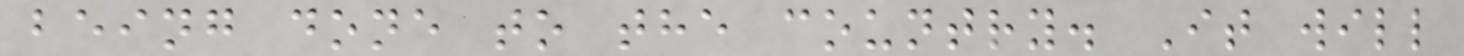being done to the country. It will
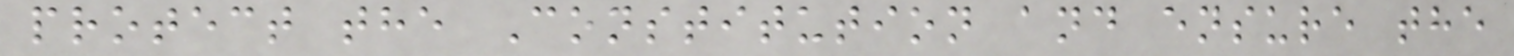protect the Constitution and ensure the
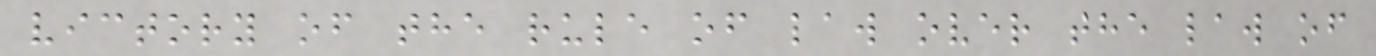victory of the rule of law over the law of
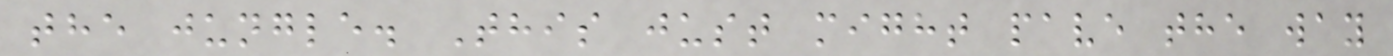the jungle. This just might pave the way
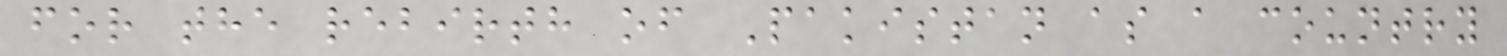for the rebirth of Pakistan as a country
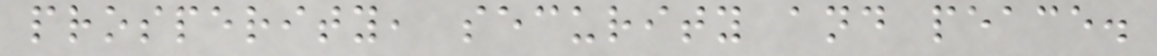prosperity, security and peace.
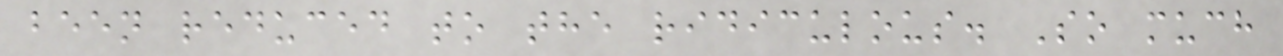been reduced to the ridiculous. So much
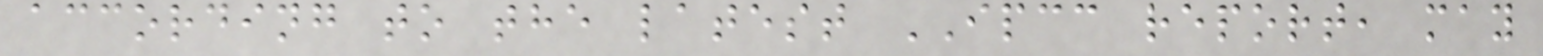according to the latest IPCC report, may
